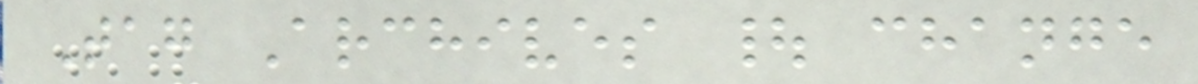Tag Archives | change
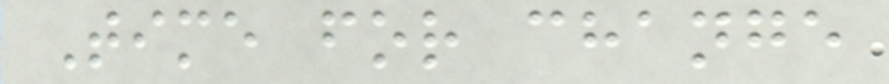Time for change
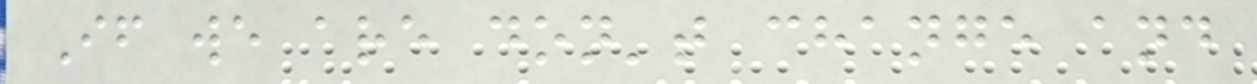If we are don't change and
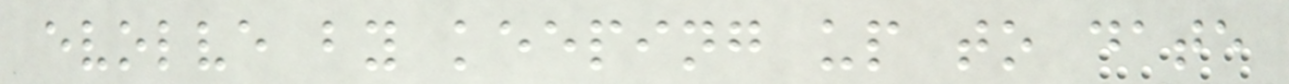evolve by keeping up to date
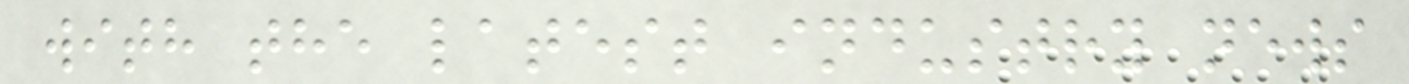with the latest industry news
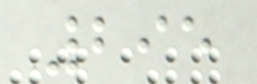295
